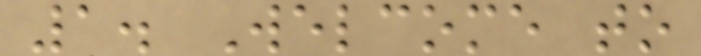1. Welcome to
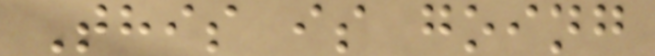This is going
